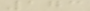173
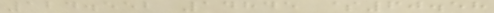124.552 14845 $60.58
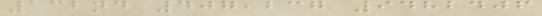132nd 407,237 9482406
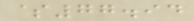$77.94
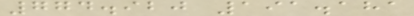774.920 191.181
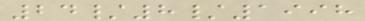24/8/1998
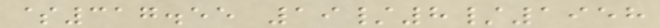$317.55 19/8/1958
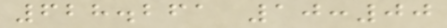628.261 10:00
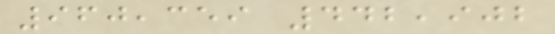960,359 442,902
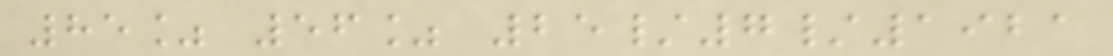85% 56% 25/7/1921
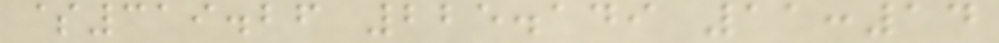$319.26 225.149 11:14
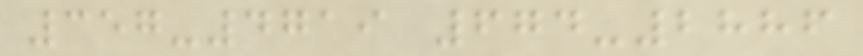357-4719 674-2886
